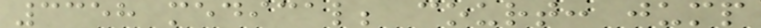3358 medical; court: jump
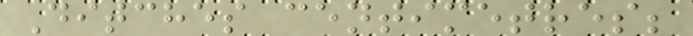Ditches centimetres;
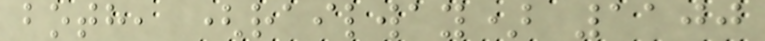both, (railway) 1100
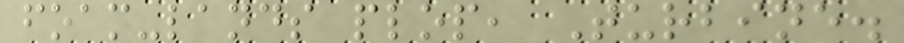foam-lands plop, Turbine.
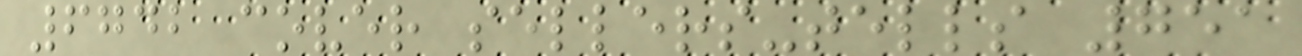6742 cover sellers-tells 751
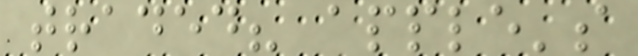traded? apple's
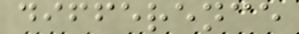difference
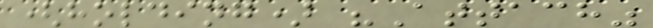(holding) "Attach"
